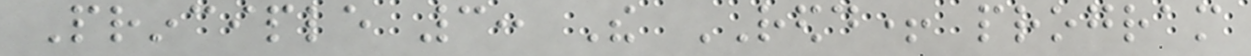Principle 3: The REDD+ program
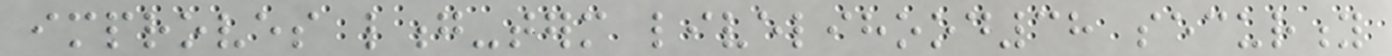improves long-term livelihood38 security
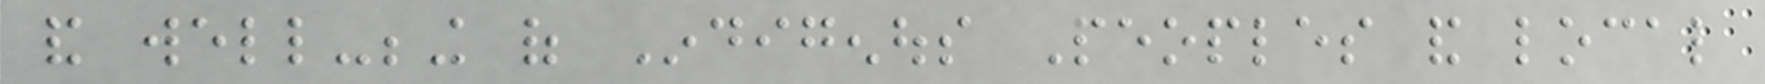and well-being of Indigenous Peoples and local
